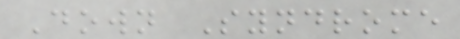Down Syndrome
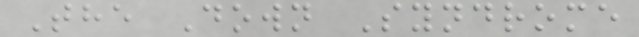The Down Syndrome
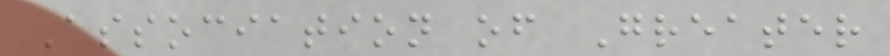Association of Greater
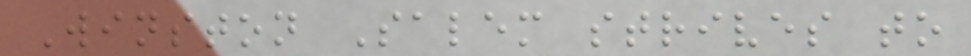Winston Salem strives to
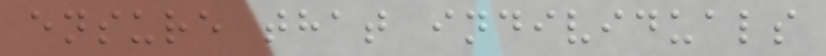ensure that individuals
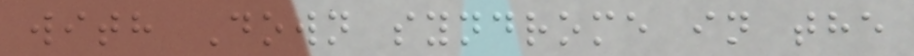with Down syndrome in the
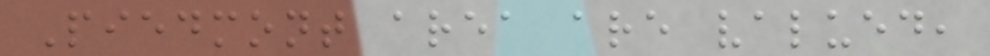Piedmont area are valued,
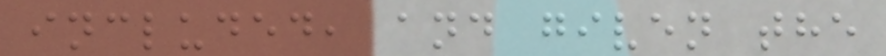included, and given the
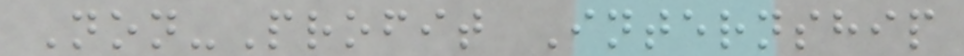Non-Profit Internship
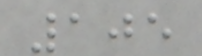105
